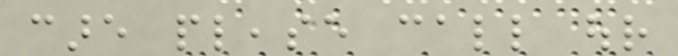care please call our
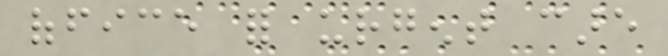office for urgent care
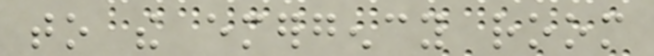to the emergency room
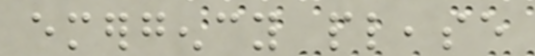emergency please
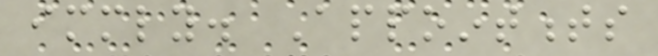immediately. Appointments
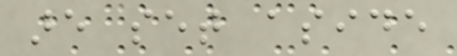are set aside
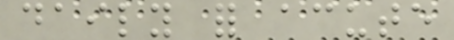daily for acute
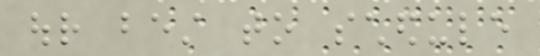our best to schedule
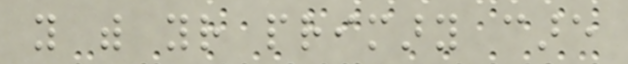you with your primary care
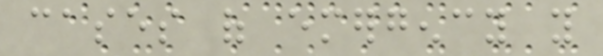cases of emergency you
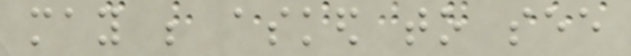may be asked to see
